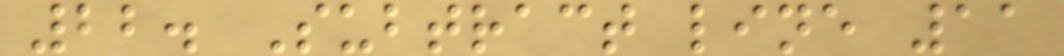22. Subtract line 11
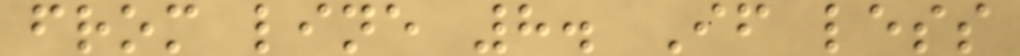from line 8. If less
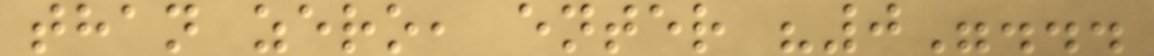than zero, enter "0"...
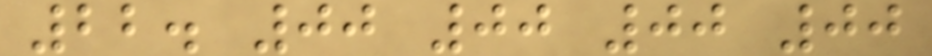22. 00 00 00 00
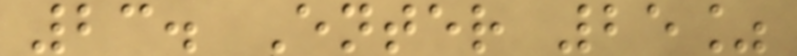23. Enter 25%
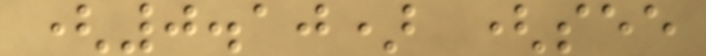(0.10) (see
